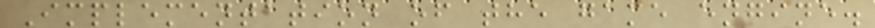Implementation of the game engine.
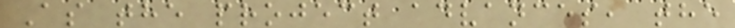As the project advances, the
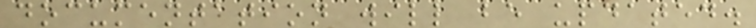documentation will be updated.
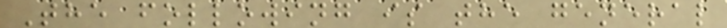The following is the general
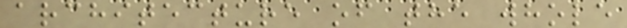architecture of the whole
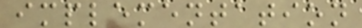implementation
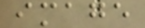image
